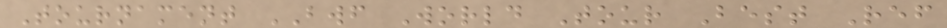Tournament BWF World Tour Best Ref
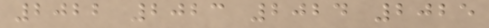2022 2023 2024 2025
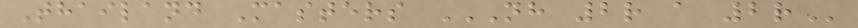Thailand Masters NH 2R A 2R
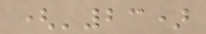('23)
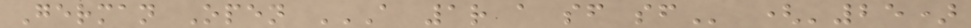German Open A 1R A SF SF ('25)
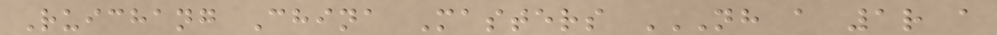Ruichang China Masters NH A 1R A
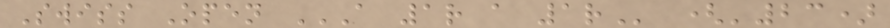Swiss Open A 1R A 1R ('23)
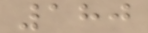180
